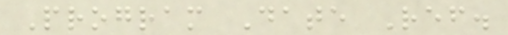Program Date Ref.
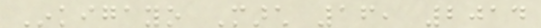Inkigayo March 16, 2014
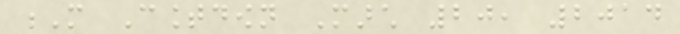M Countdown March 20, 2014
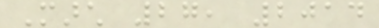March 27, 2014
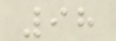98
